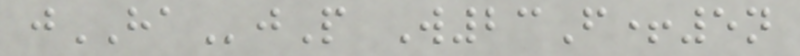jHAjP W23F+5n
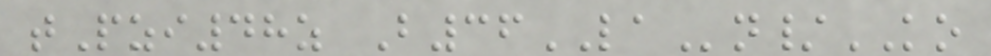tPzi48z B36LAn/KO
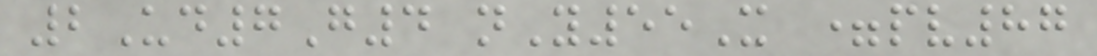2Ud7G4 nY55X =pv87
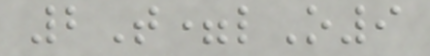2T=lO9
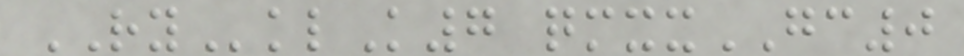RYklK7 qmxxGC0
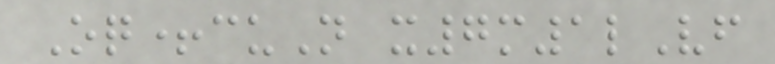Oq+cuN x7m1lVf
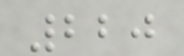220
